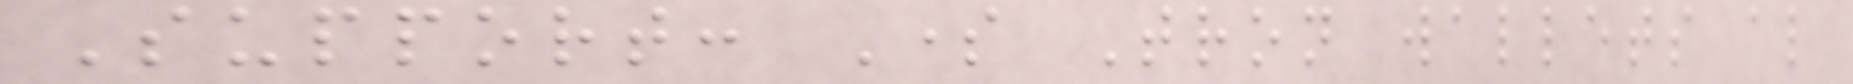Support: Some Tron wallets also
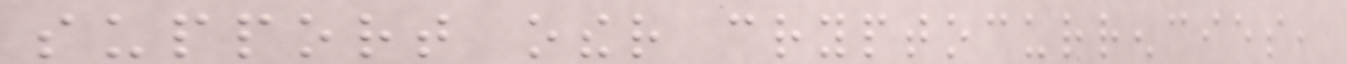support other cryptocurrencies,
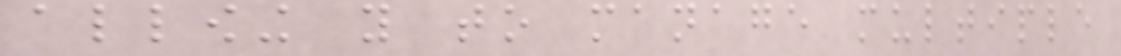allowing you to manage multiple
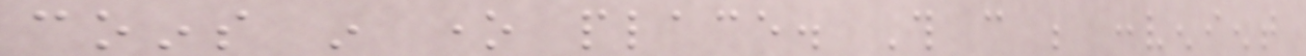coins in one place. This can be convenient
